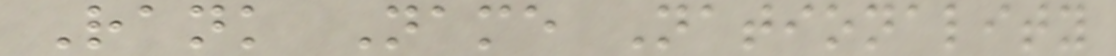Rank Name Nationality
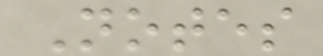Notes
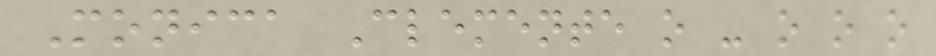Monica Clemente o - o o o
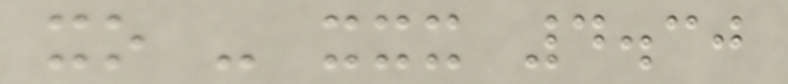xo - xxx 4.30
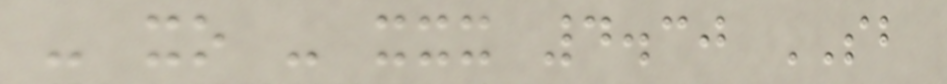- xo - xxx 4.30 SB
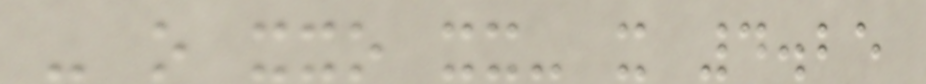- o xxo xx- x 4.25
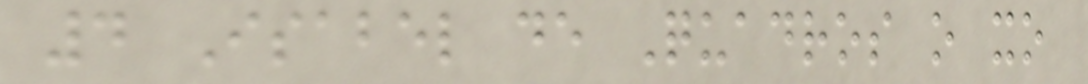4 Isabel de Quadros o xo
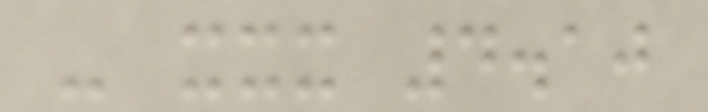- xxx 4.10
